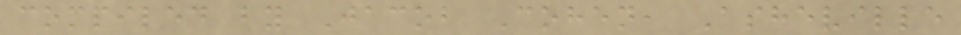compiled by Jacob Cohen, Asheville
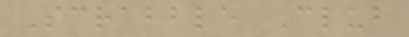Scrabble Club
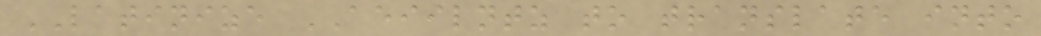LATINIZE AEIILNTZ to translate into
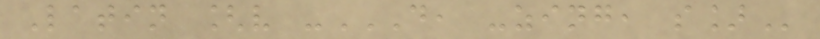Latin [v -D, -ZING, S]
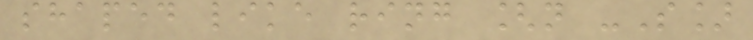shaped like ring [n -S]
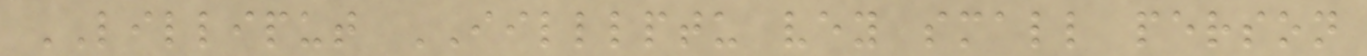LILLIPUT IILLLPTU vey small person
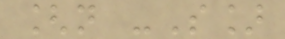[n -S]
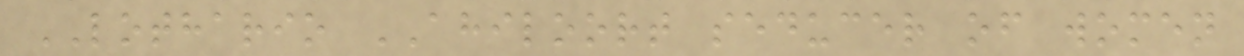LOTHARIO AHILOORT seducer of women
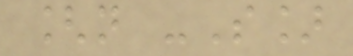[n -S]
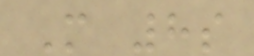M 8s
